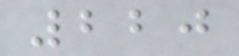220
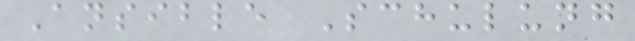Ansible Schulung
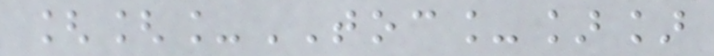[[_TOC_]]
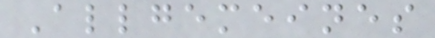Allgemeines
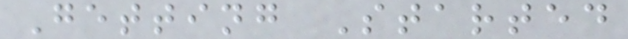Getting Started
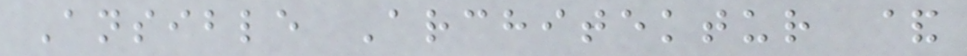Ansible Architektur &
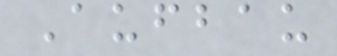Aufbau
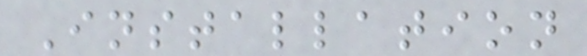Installation
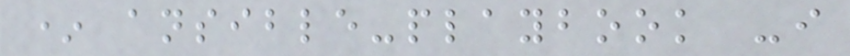* ansible-playbook -i
